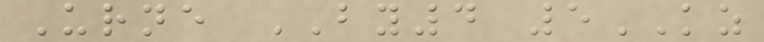Urne BY4 5KZ
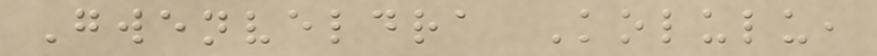Gwenveldra Kolulu,
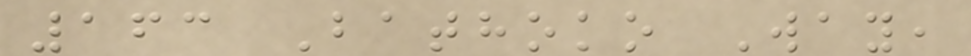163 Bathoko Way,
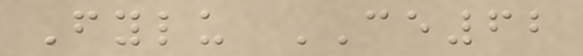Fylu CE62
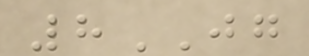8JG
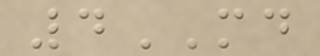4MD
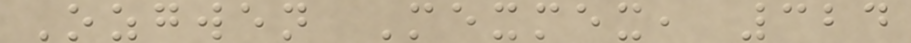Ozgwen Mexmex, 324
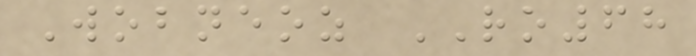Wobneoz RO68
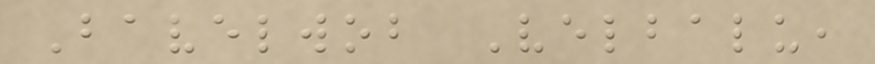Bavelwob Velbalu,
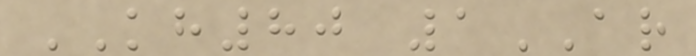KH80 1AR
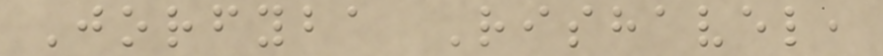Jorfyba Rishavel,
